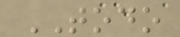TODO
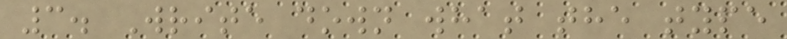3. Write down what the type
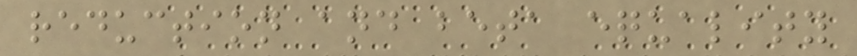reduction and beta equality
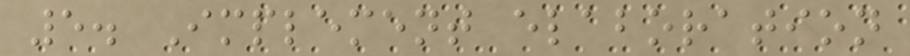5. Implement elaboration
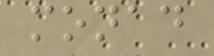monad
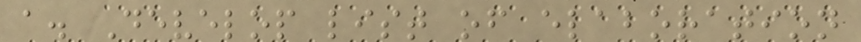a. Develop list of elaboration
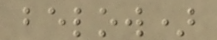below)
